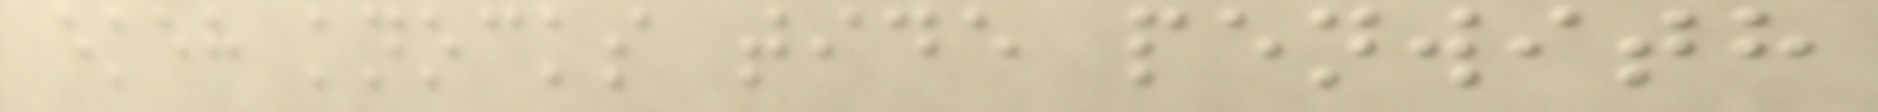ekeh knocks tide penwith
